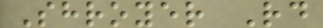Shroyer Rd
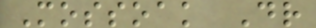Mossoak Dr
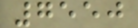7550
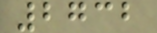2732
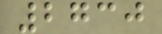2730
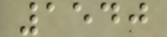1540
